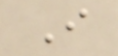I
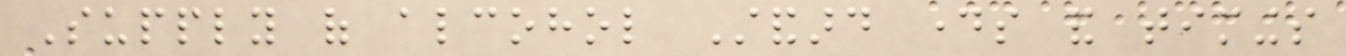Supply of alcohol Standard days and timings
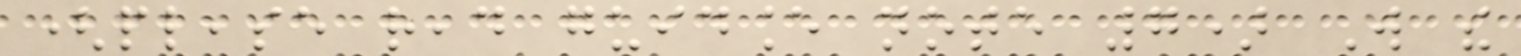(please read guidance note 7) Will the
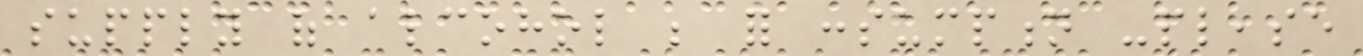supply of alcohol be for consumption -please
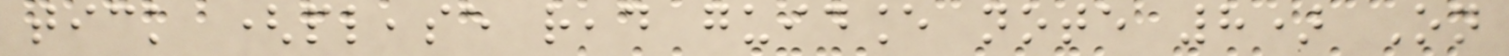tick (please read guidance note 8) On
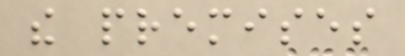the premises
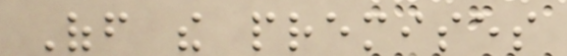Off the premises
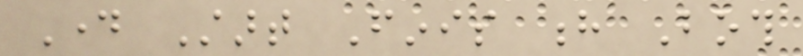Day Start Finis h Both
